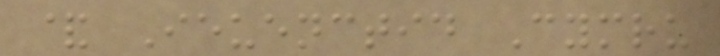& Ieuenctid Cymru
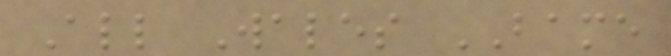All Wales BAME
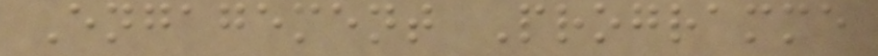Engagement Programme
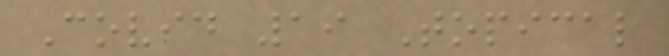Covid 19 Topical
